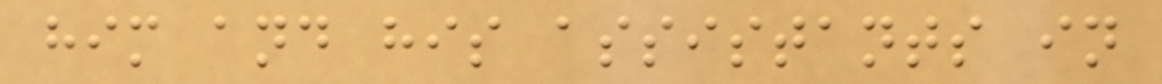him and his assistants in
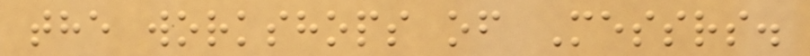the workshops of Messrs.
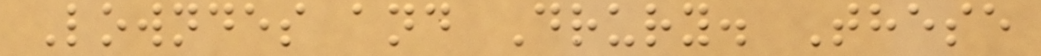Lowndes and Drury. These
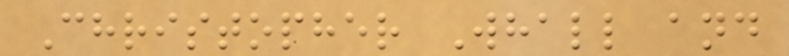Christopher Whall and
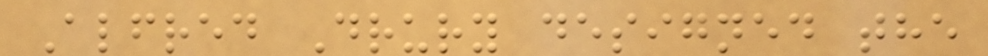Alfred Drury designed the
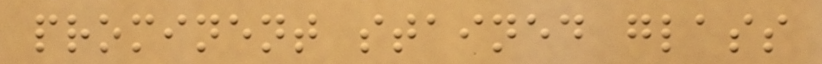prominent stained glass
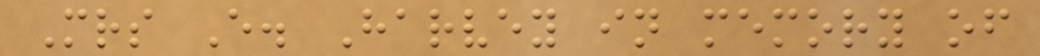Mrs E. Harvey in memory of
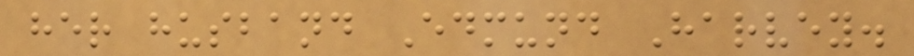her husband Edmund Harvey.
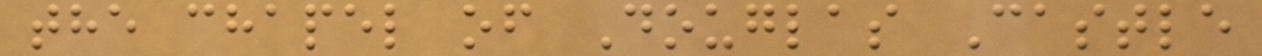the chapel of Douglas Castle
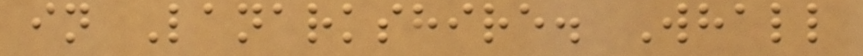in Lanarkshire. Whall
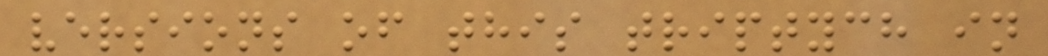versions of this triptych in
